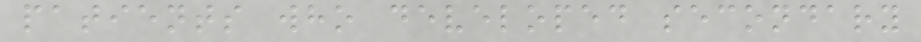patients who developed secondary
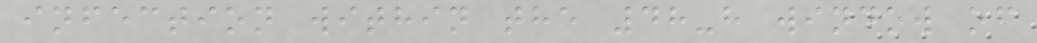infection within the 48-h window of
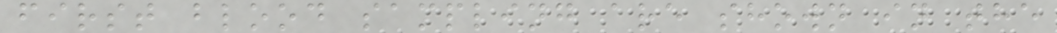first blood sampling are shown in the
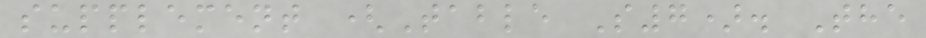supplement (Table S7). The
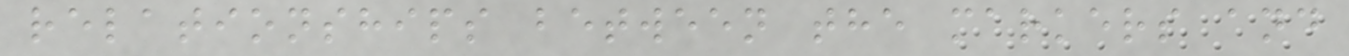relationships between the markers and
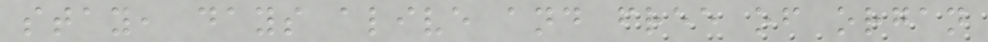stay, days alive and free of organ
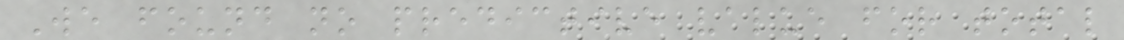We found no predictive value for total
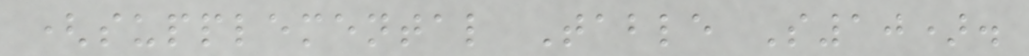(supplemental Table S10).
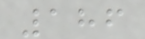186
